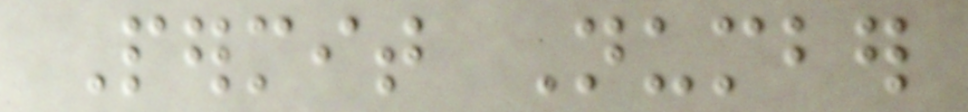Permit Number
